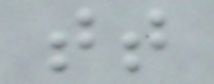tt
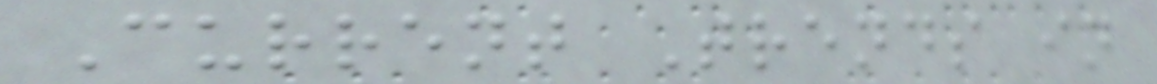Current Trends in
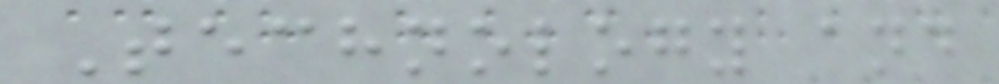Technology and
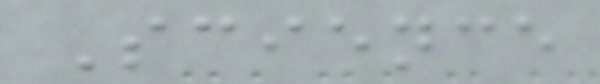Science
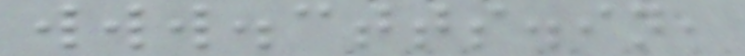www.ctts.in,
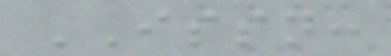ISSN:
